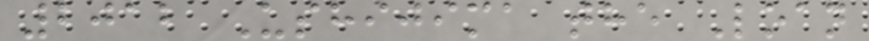2012 Ushijima the Loan
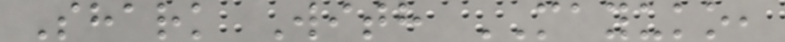Shark With MAYUKO,
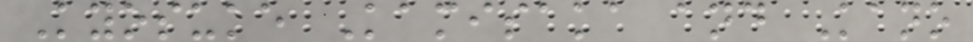Kyosuke Kamisaka and Kano
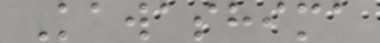Kawashima
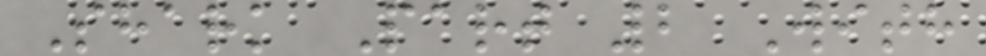Shark Part 2 With
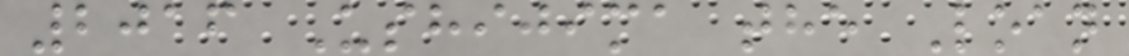2016 Ushijima the Loan
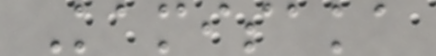Kamisaka
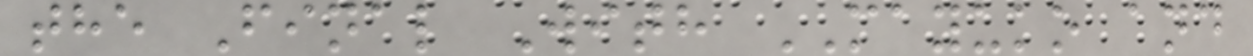the Final With MAYUKO and
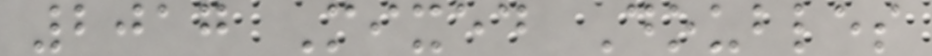2017 Mixed Doubles
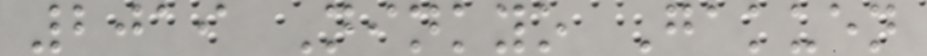2019 Ninkyo Gakuen
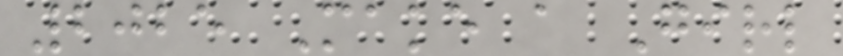2025 Make a Girl
